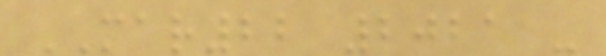MAR22 2021 -
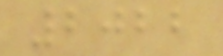2022
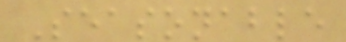Seasonable
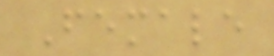Female
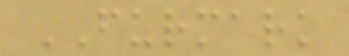FURMARK
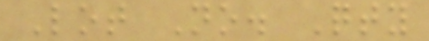Lot No. Qty
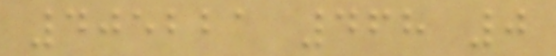405221 468 0
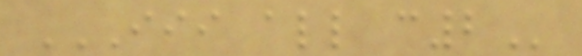III ALL C2
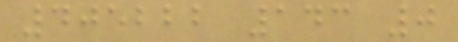405222 143 0
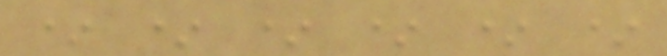* * * * * *
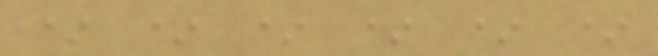* * * * * *
